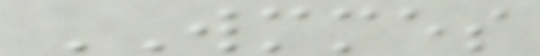WMMES
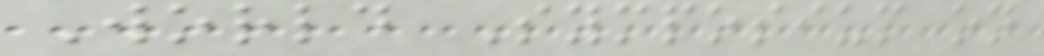World Symposium on
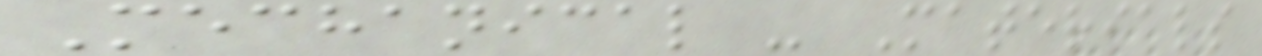Mechanical - Materials
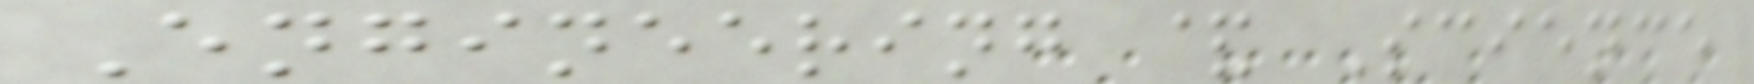Engineering & Science
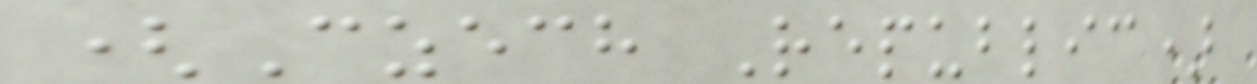(Czech Republic)
